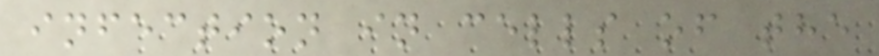infection in cells of the
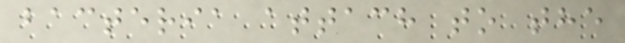bacteria attach to the
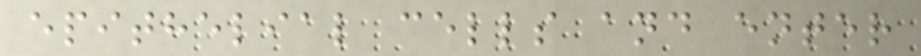epithelial cells and enter
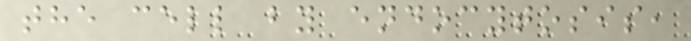the cell by endocytosis,
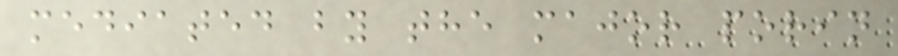mediated by the major porin
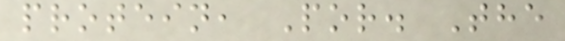protein, Por. The
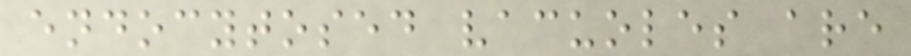endocytosed vacuoles are
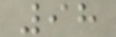98
